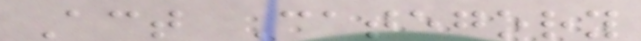Act Category
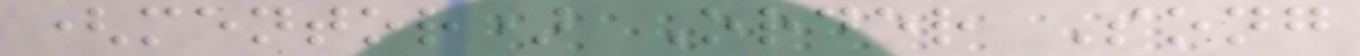(mentor) Order Song
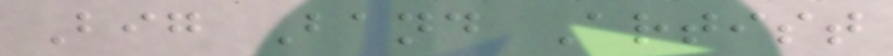Big Band Artist
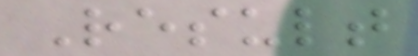Result
